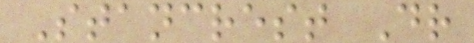Stancrest Dr
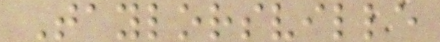Taylorsville
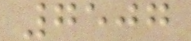7507
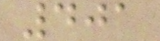401
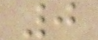0
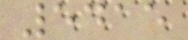5415
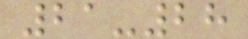21-28
